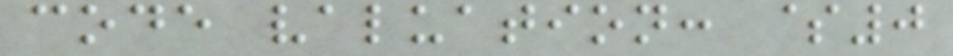code valuation: $0
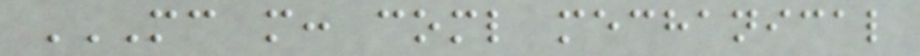MC M: COML MECHANICAL
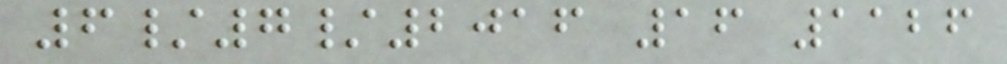6/7/2016 16 1126
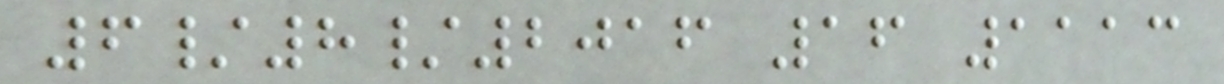6/8/2016 16 1113
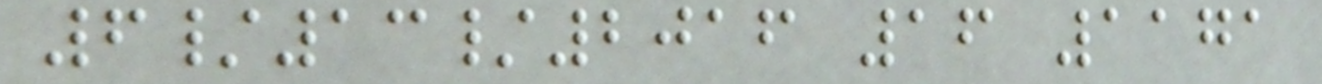6/13/2016 16 1171
